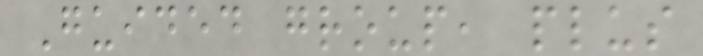Guided group, plus
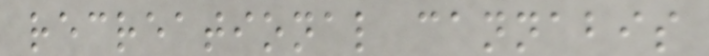recreational cannabis
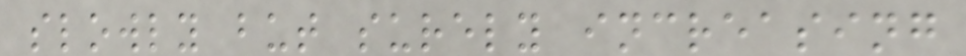slowly but surely increasing
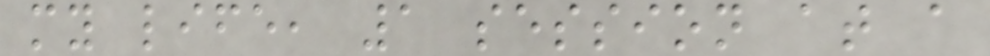my life, 1 session at a
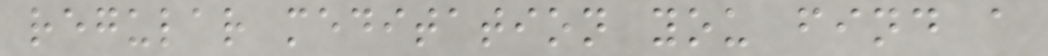regular meditation you find a
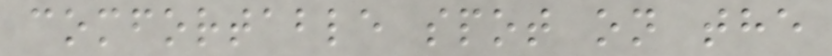comfortable spot on the
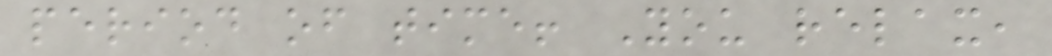period of time! You relax,
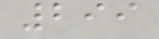299
